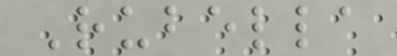Rubella
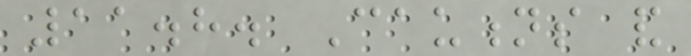11.8. Cautions and
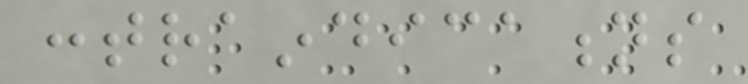contraindications
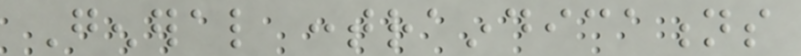General contraindications
